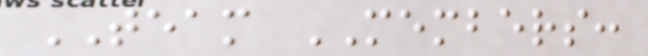TEAM MEMBERS:
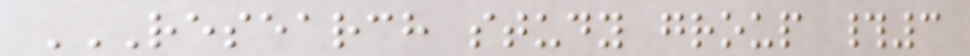RESEARCH STUDY GROUP #3
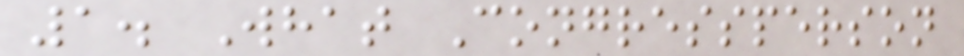1. What Congressperson
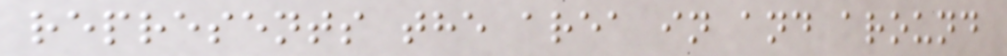represents the area in and around
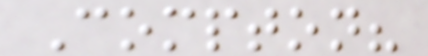Compton?
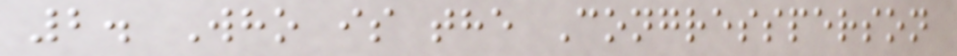2. Who is the Congressperson
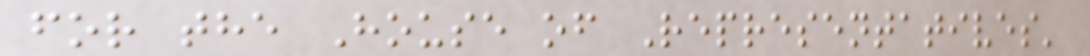for the House of Representatives'
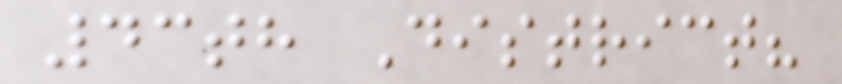43th District?
